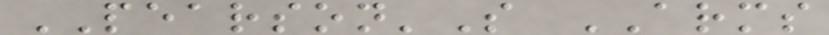PEARSON'S ARMS
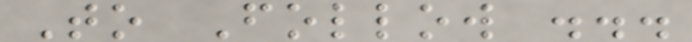To Follow ...
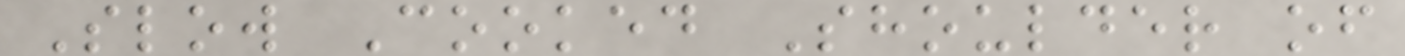Slow Cooked Shoulder of
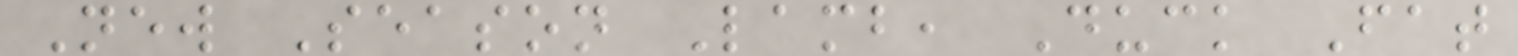New Season Lamb, Duck Fat
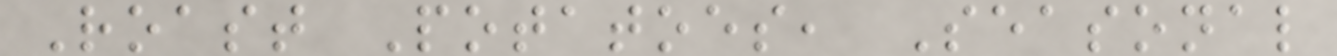Roast Potatoes, Seasonal
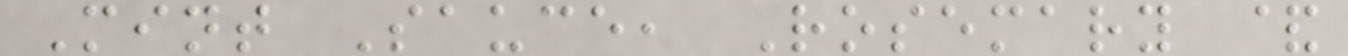Mint Sauce, Rosemary &
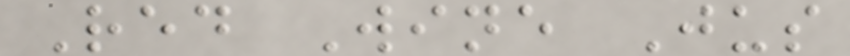Red Wine Jus
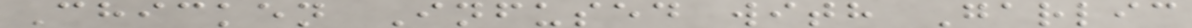Chicken Infused with Garlic
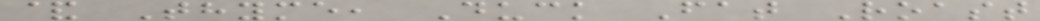& Thyme, Duck Fat Roast
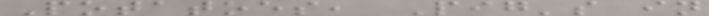Potatoes, Pig's in
